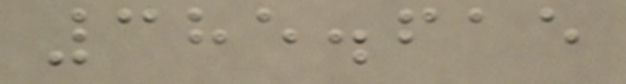385.615
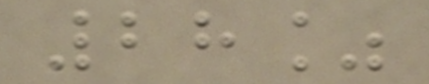28%
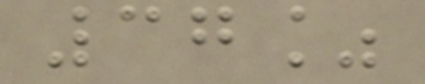37%
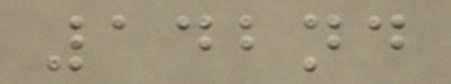142nd
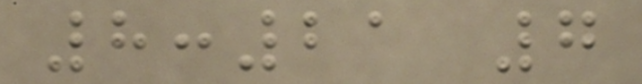8:21 7
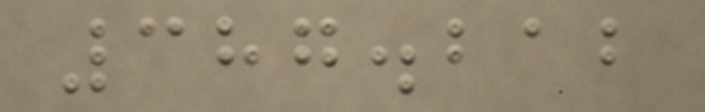387.212
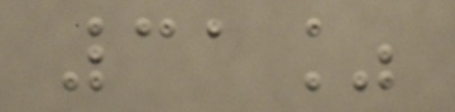31%
